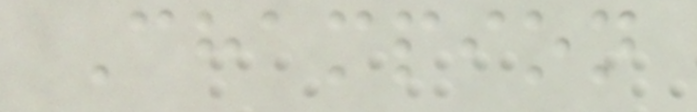Champion
